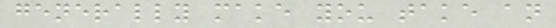generally make you take an
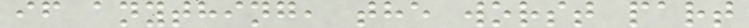if anything, the worst part
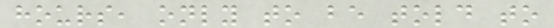hours, only to be told to
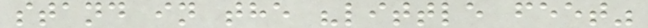stand in the "little feet"
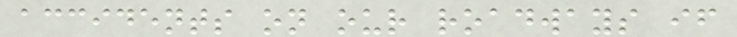accidents on our roadways if
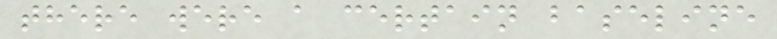there were a certain baseline
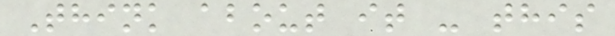Think about it - this
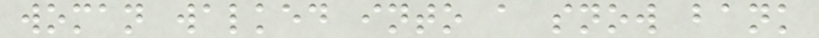woman walked into a snow bank
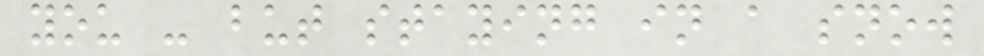you - but staying in a snow
